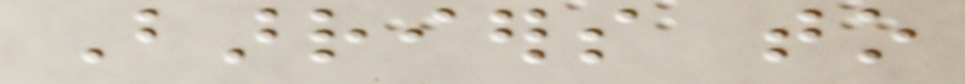Barriers to
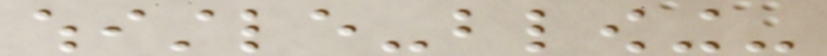whistle-blowing-
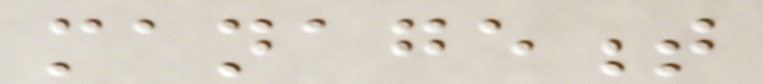management
